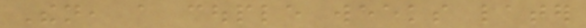Then, a couple weeks later
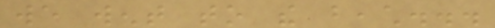we went to the beach...
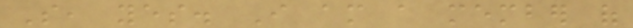So, yes. I am a member of
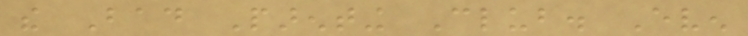the Bad Parenting Club. Even
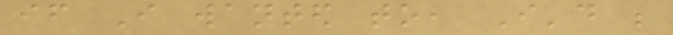if I wanted to, I'd be
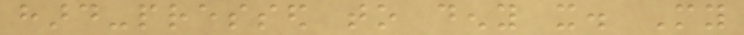hard-pressed to deny it. My
